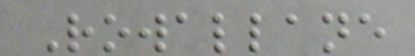Rowallane
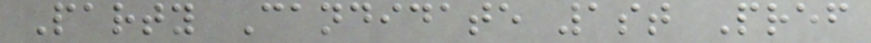Party Candidate 1st Pref
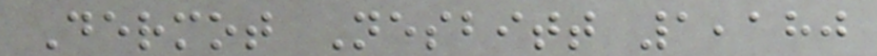Dermot Nesbitt 1,180
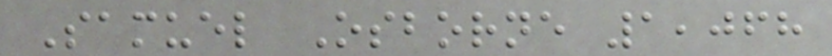Samuel Osborne 1,068
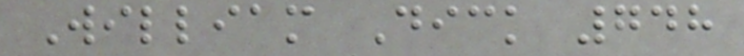William Dick 748
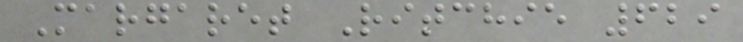Margaret Ritchie 629
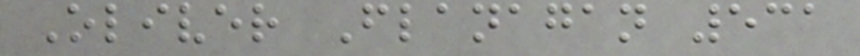Oliver Flanagan 531
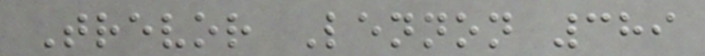Trevor Lennon 389
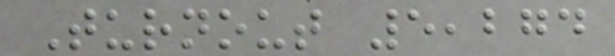Turnout 5,274
